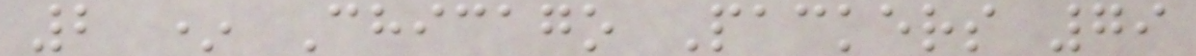2 * Chicago Packers 79
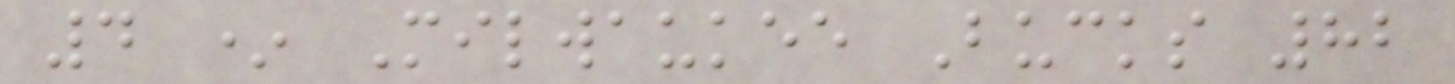4 * Milwaukee Bucks 82
